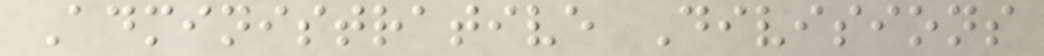Administrative Divisions
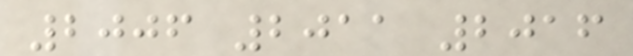2006 2011 2016
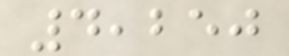4,250
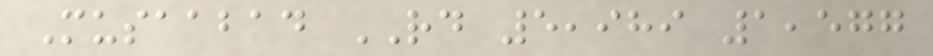Musaabad RD 5,989 1,577
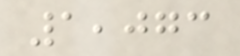1,073
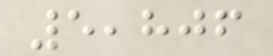5,806
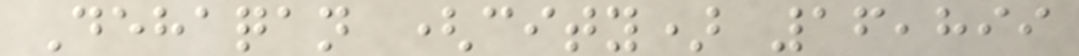Dehaqan (city) 16,899
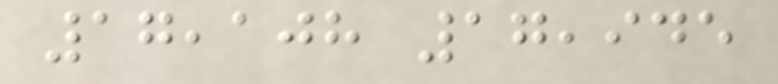17,108 17,945
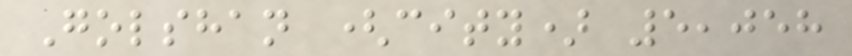Golshan (city) 5,058
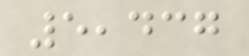5,437
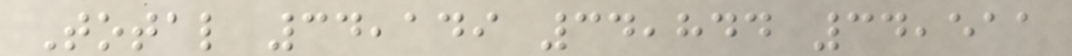Total 34,149 34,844 34,511
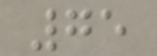75
